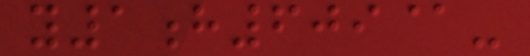y1h609@-
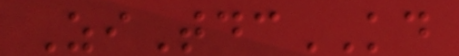ZiTdcKD
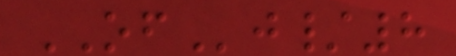OFj/8
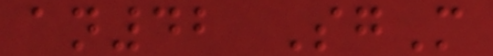an42 SgM
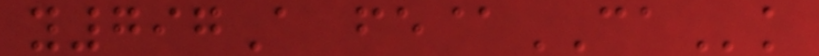y797A fe@CAk
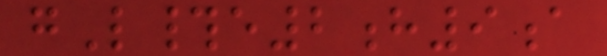gL#e2h9a
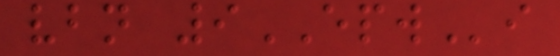vbn 9EPWi
